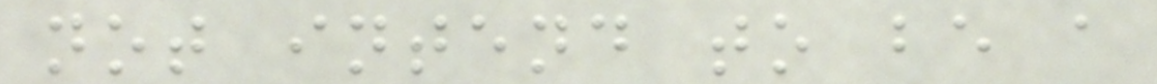not intend to be a
